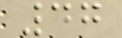47
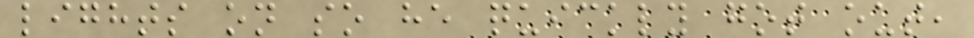lights on so he quickly got out,
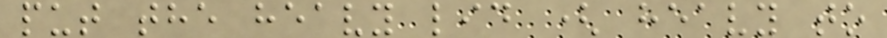put the heavy lid ( heavy to
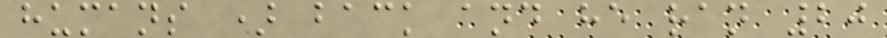humans ) back and he ran 20
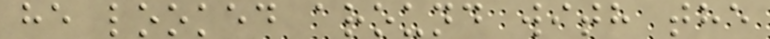he looked around with the
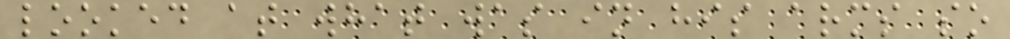looked at what was in his arms so
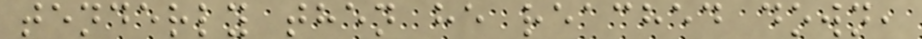tenderly then he reached down,
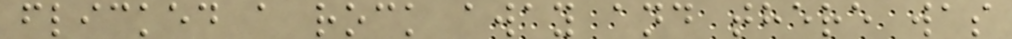flicked a rock away and there was
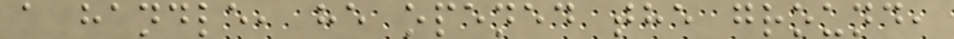a handle, he opened the ground,
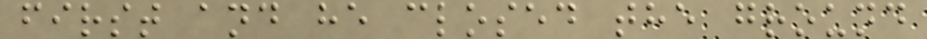first and he closed the ground
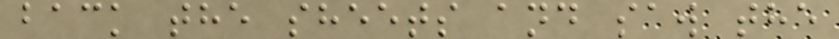back the sheets and saw the
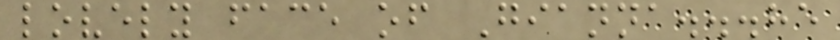lovely face of Gianna...he
